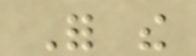For the
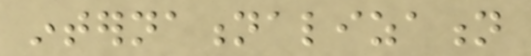internationalization
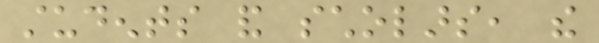students and scholars, the
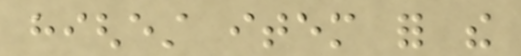highest item for the
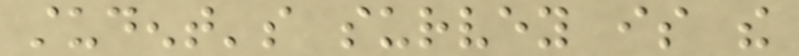student's survey is the
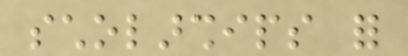scholarships for
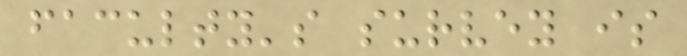faculty's survey is
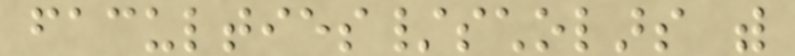faculties/scholars with
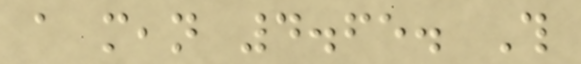a mean 4.65. This
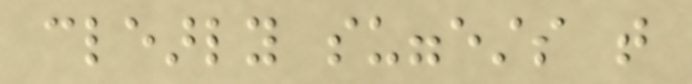clearly suggests that
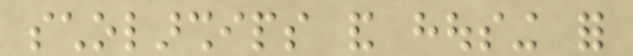scholarships and housing for
